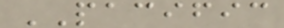PACIFIC
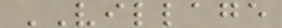VILLAGE
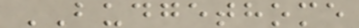BUDGETHOME
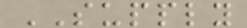SUPPLY
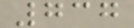737
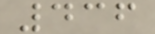436
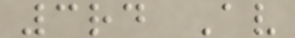3rd Av
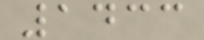1433
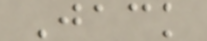Jack
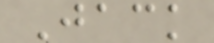Jack
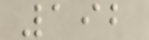192
